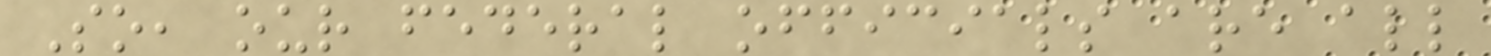So, our federal officials are all
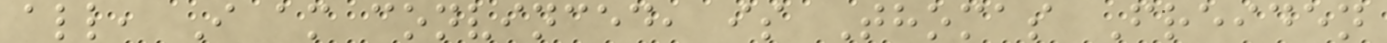all, I am convinced, is Thomas Freiden
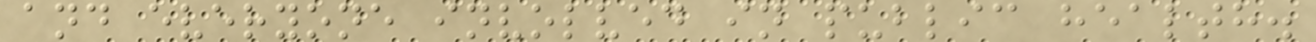and everyone involved in public health.
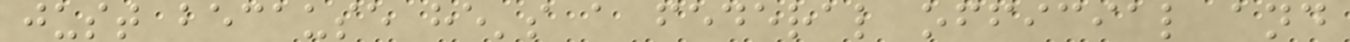just because he's a federal official and
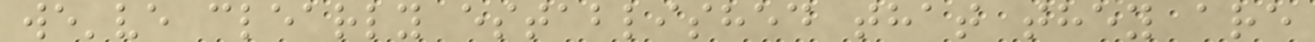we've clearly established that they are
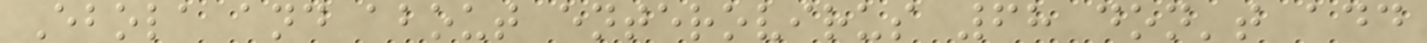Ebola and about enterovirus 68 don't add
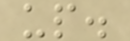up.
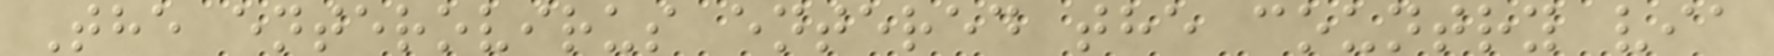The enterovirus entered the country via
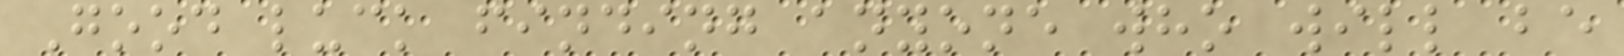Good luck finding anyone who will be
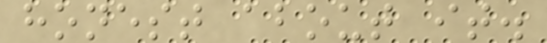honest about it.
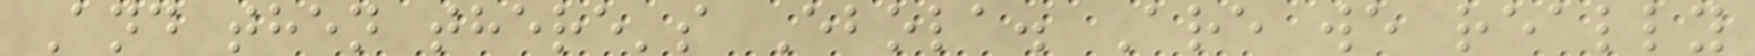And then there's Ebola. Are we really
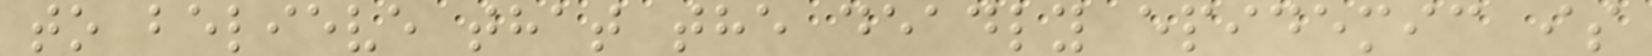to believe that the deadly epidemic is
